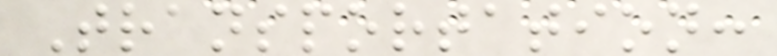Transportation:
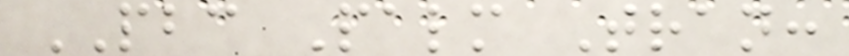PBC Palm Tran:
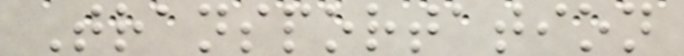Transportation
